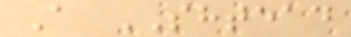A SHTEAD
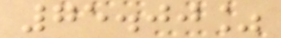75.00%
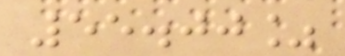55.00%
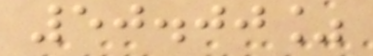50.00%
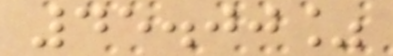45.00%
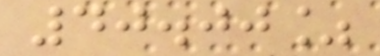40.00%
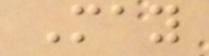May
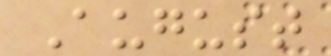August
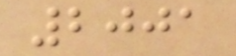2001
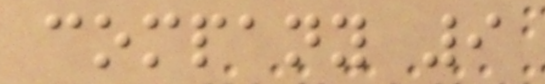company 9
